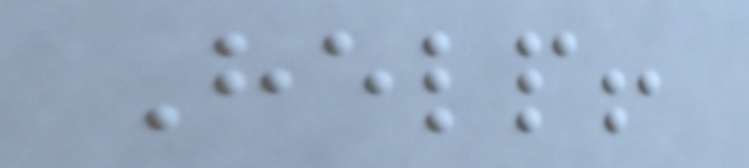Help!
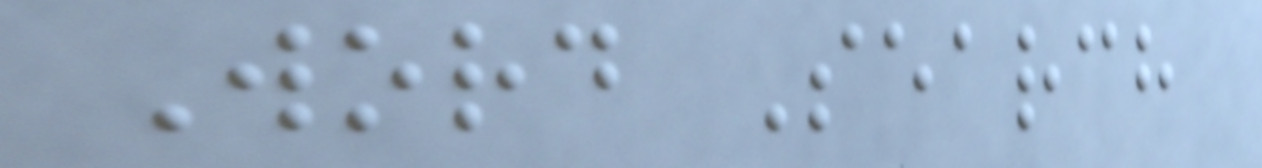Word Search
